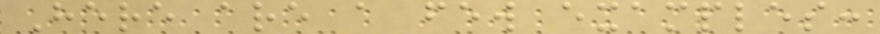Here are a few examples:
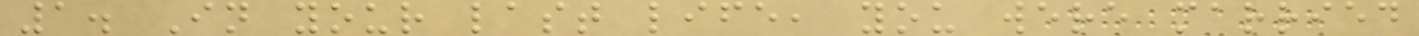1. In your last life, you were married
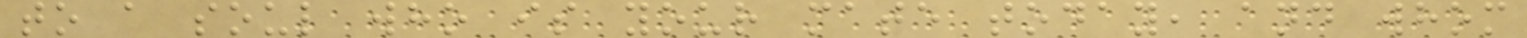to a soul who is your mate today, and whom
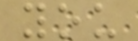you
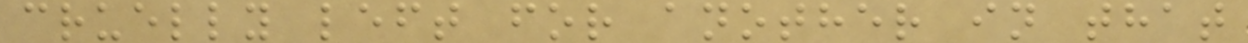cruelly left for another in that
